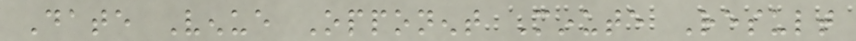Date Venue Opponent Minute Result
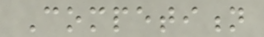Competition
